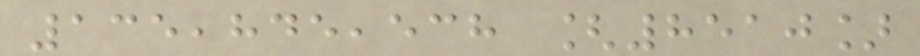135,845,538 [8510]
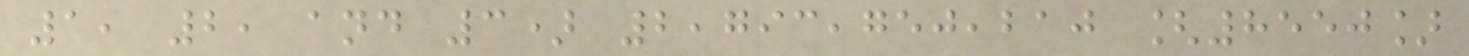1, 2, and 3) 2,793,750,210 [8550]
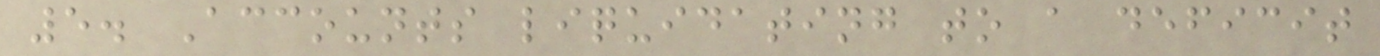5. Accounts liquidating to a deficit
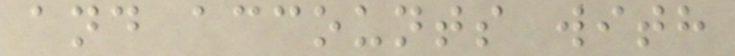and accounts with
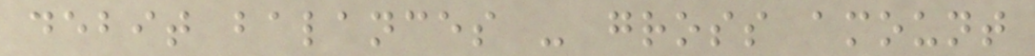debit balances - gross amount
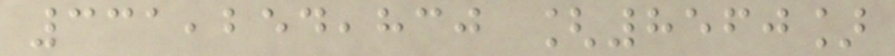331,254,830 [8560]
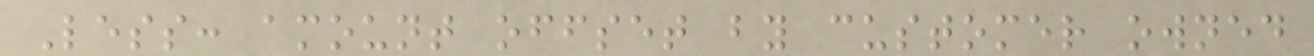Less: amount offset by customer owned
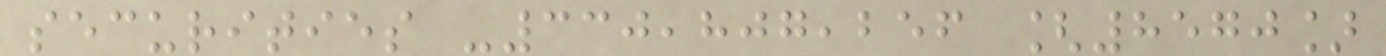securities -330,807,256 [8570]
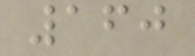160
